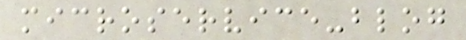microservice-blog
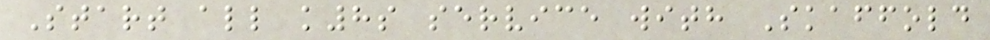Start all k8s service with Skaffold
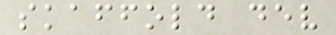skaffold dev
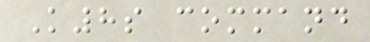K8s command
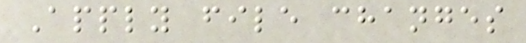Apply file changes
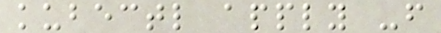kubectl apply -f
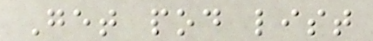Get pod list
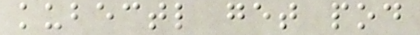kubectl get pod
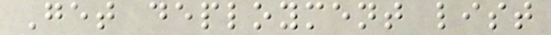Get deployment list
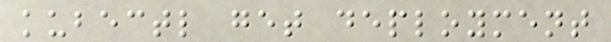kubectl get deployment
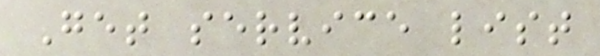Get service list
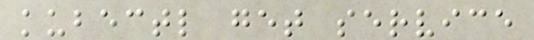kubectl get service
